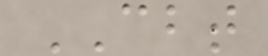CBT
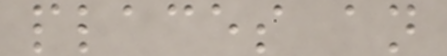places an
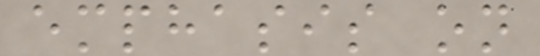emphasis on
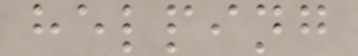helping
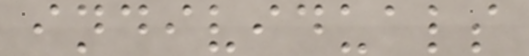individuals
